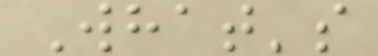What's
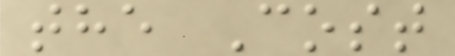the Cost
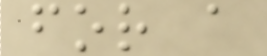for a
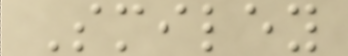Smiley
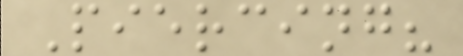Piercing?
